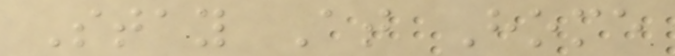Stay At Home
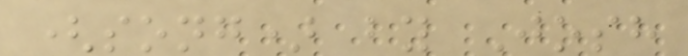(song) by Josh
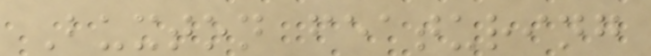Buxton featuring
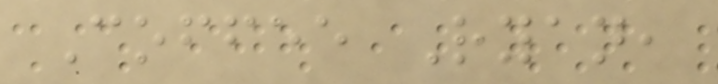Coffee Ryan,
